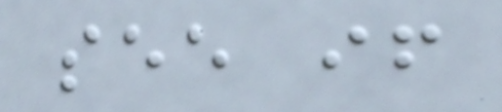see if
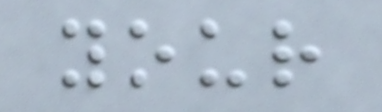your
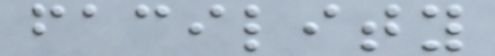facility
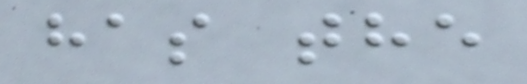has the
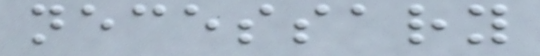necessary
